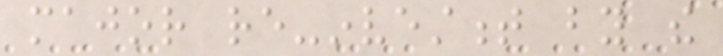major re-investment by the
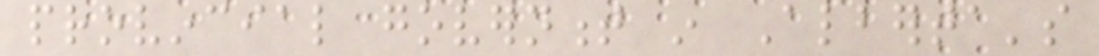provincial government in Alberta's
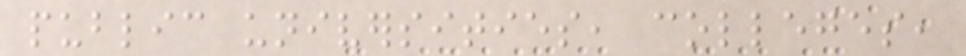public universities, colleges,
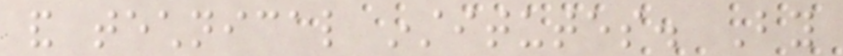and technical institutes. By
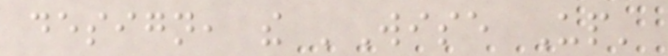design, the 'Wise Up'
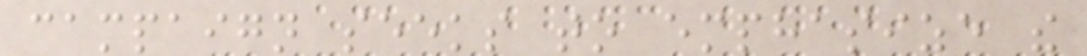campaign seeks to emphasize the
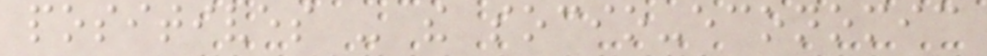positives - the socio-economic
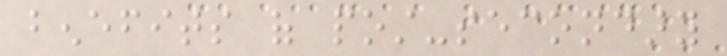benefits of post-secondary
